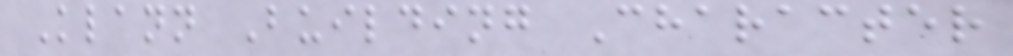Klann Building Character
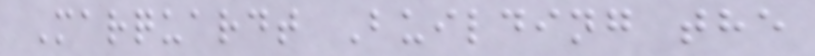Marquardt Building the
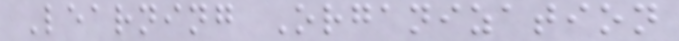Learning Organization
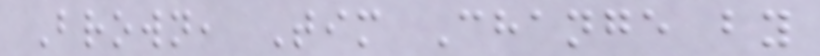Brown, Tim Change by
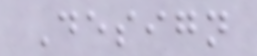Design
